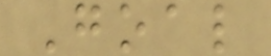Goal
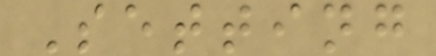Setting
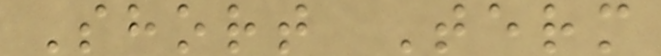Short Term
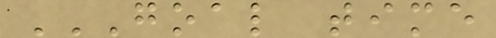GOAL TIME
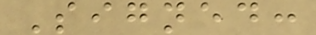Signed:
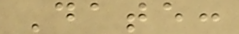Date:
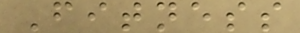Fitness
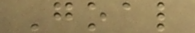Goal
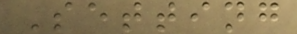Setting
